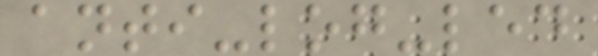anti-log-led
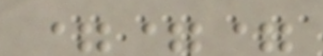===
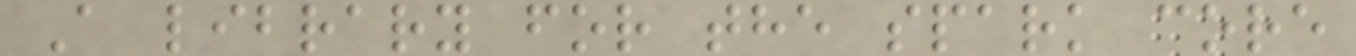A library for the spark core
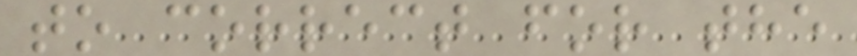to correct for the
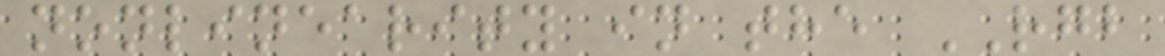nonlinearity in the RGB
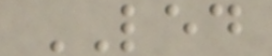LED
